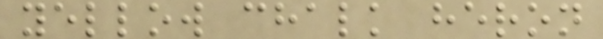yellow chalk heron
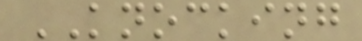KNOCKING
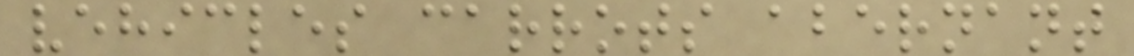vehicles carrots abernant
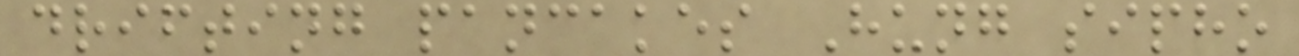drifting pancakes Hung sipho
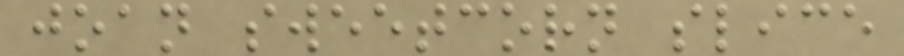joan sweetcorn slice
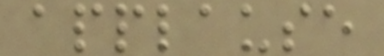applause
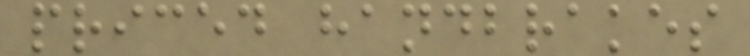priced handbrakes
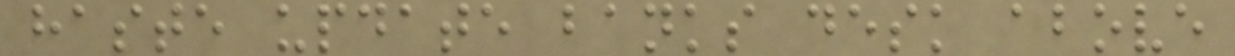haste update banks desk above
